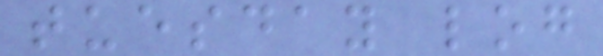tuesday log
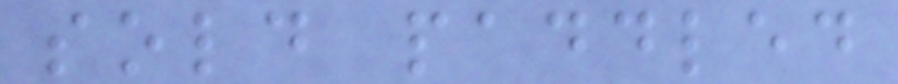sold paddled
